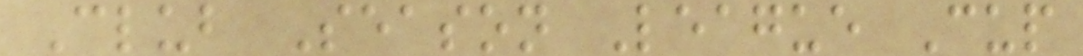Club Season League Cup
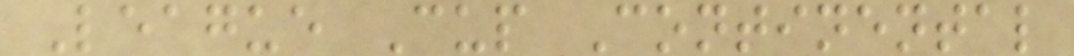League Cup Continental
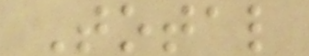Total
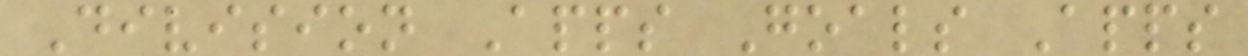Division Apps Goals Apps
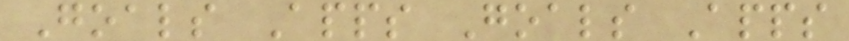Goals Apps Goals Apps
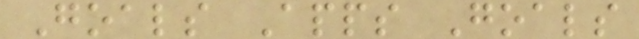Goals Apps Goals
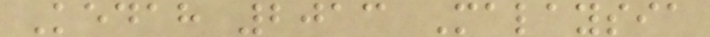Kedah 2013 Malaysia
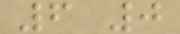6 0
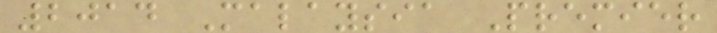2014 Malaysia Premier
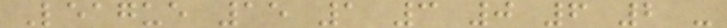League 15 1 3 0 6 2 -
